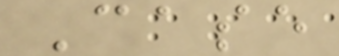Case
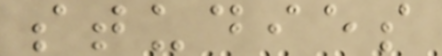studies
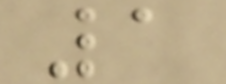1
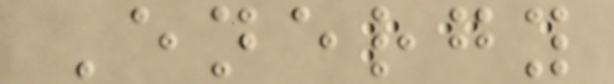Energy
